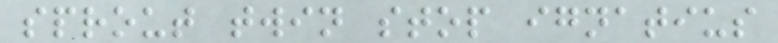sprout twin stop ignatius
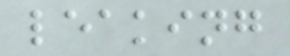leaking
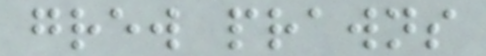grew prawns
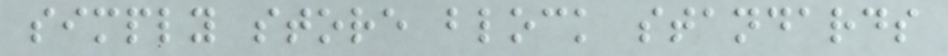simply store block standards
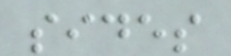sides
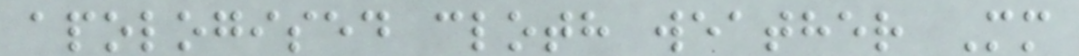apologised cloth weather Mm
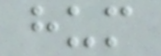hum
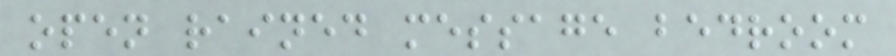open rained message bedroom
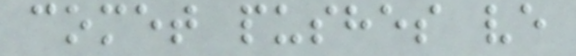comet pushes ve
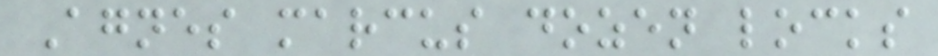Agnes marcus dozen locks
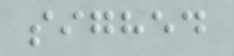sighed
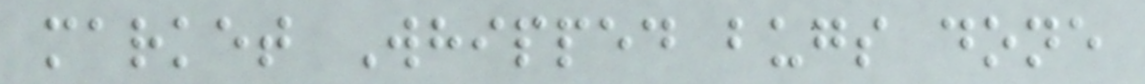market Whipped bugs done
